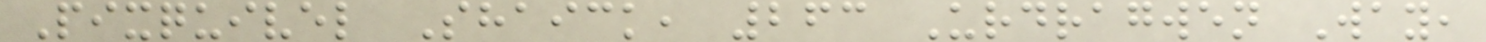Pixquivel Shaick, 263 Urdragwen Way,
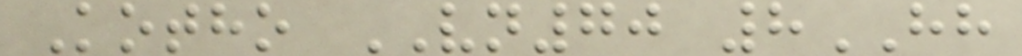Kotho VN70 8HH
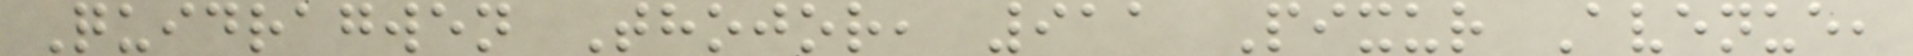Quidragwen Thojor, 911 Pixur Avenue,
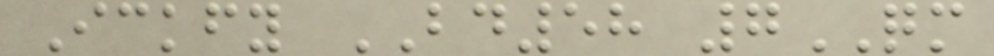Ickfy BD58 7QM
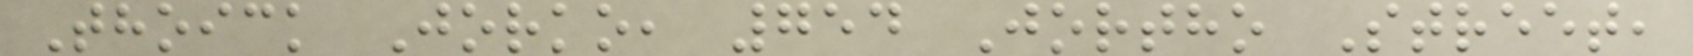Thoick Jorko, 754 Jortho Street,
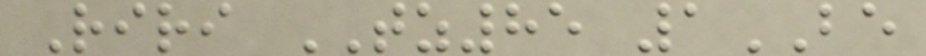Riri TZ85 1BE
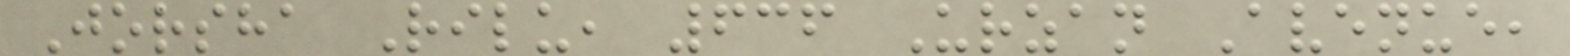Jorsha Rilu, 636 Urzan Avenue,
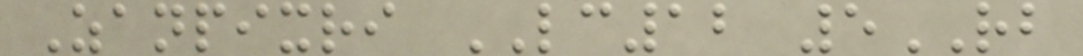Zanpixri LC12 5RB
